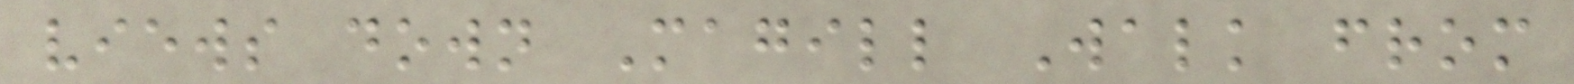views down Magill Walk from
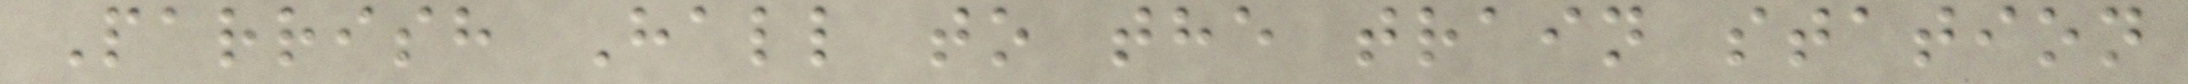Parrish Hall to the train station
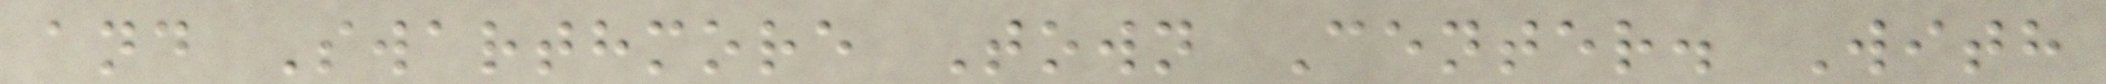and Swarthmore Town Center. With
